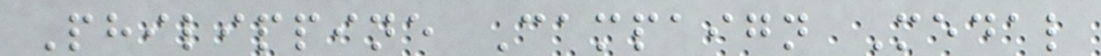Philippine Campaign Medal
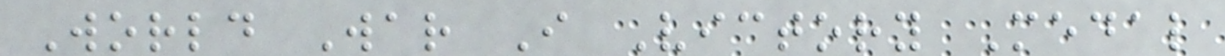World War I Victory Medal
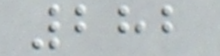282
